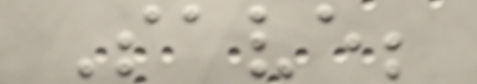Save;
